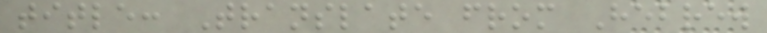title: Translate from Hebrew
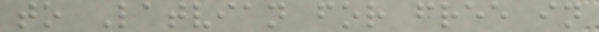to Latvian for free in
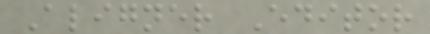Aligner Editor
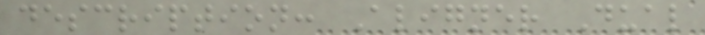description: Aligner Dual
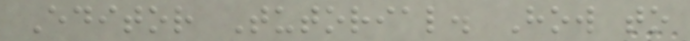Editor Tutorial. How to
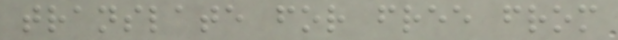translate for free from
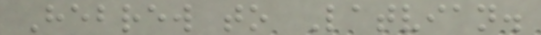Hebrew to Latvian.
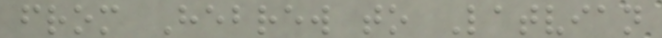from Hebrew to Latvian
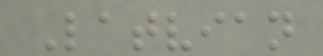Latvian
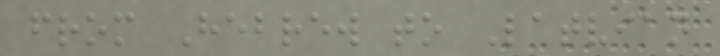from Hebrew to Latvian
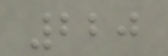220
